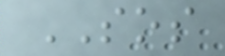SOS
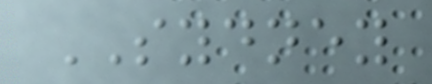SYDNEY
